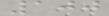100
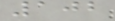102
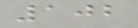102
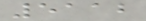5112
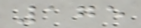175
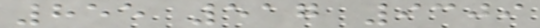855 517 9309
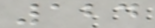124
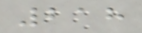218
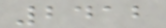2412
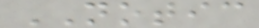NOTIC
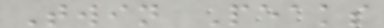Twin Peaks
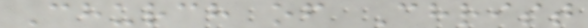Church of Christ
